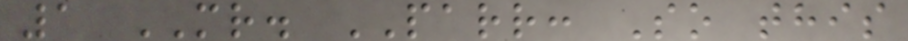1 MR. PARR: So this
